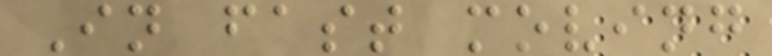In fast moving
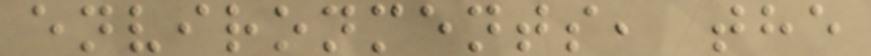environments, the
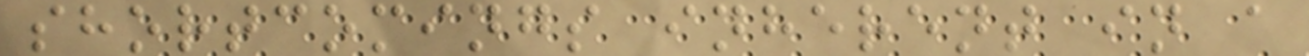shortcomings inherent in a
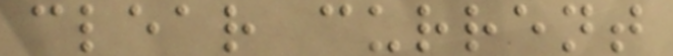clear current
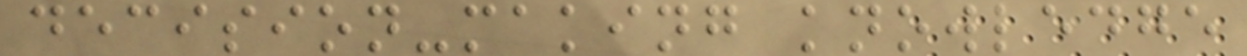decision-making knowledge
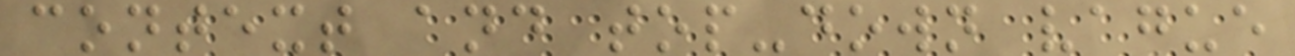context and top-down vague
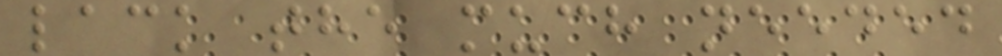lack the much needed
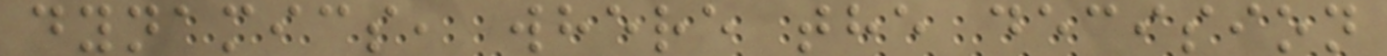dynamics, where the decision
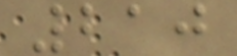210
